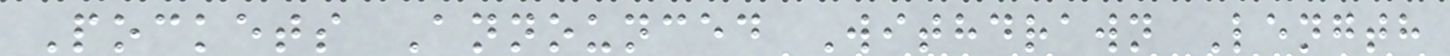Pockets Announced Withdrawn Length
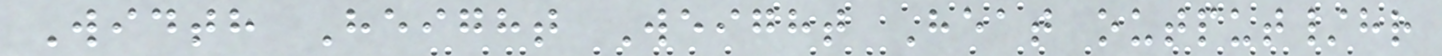Width Height Weight Heat output/hr
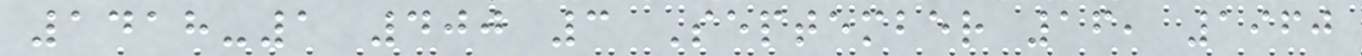1418-1 400 3 September 16, 1960
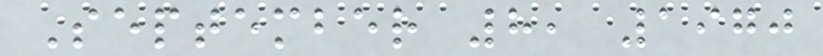September 8, 1970
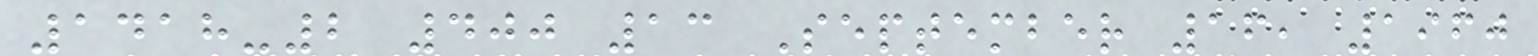1418-2 400 13 September 16, 1960
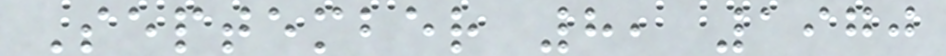September 8, 1970
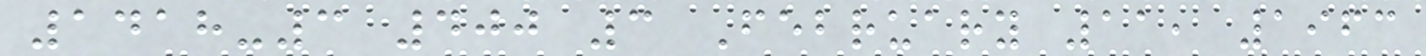1418-3 400 3 February 11, 1963
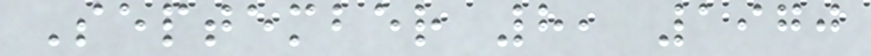September 8, 1970
